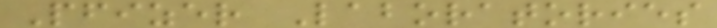Pfizer Laboratories
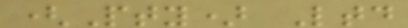(Pty) Ltd
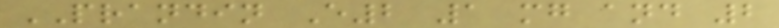PRANDIN E2 1 mg and 2
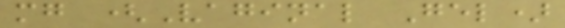mg (Vaginal Gel)
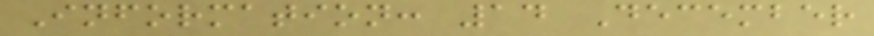Information: 14 December
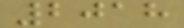2018
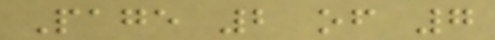Page 2 of 7
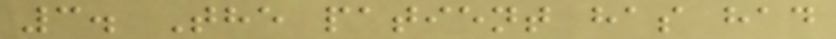3. The patient has had
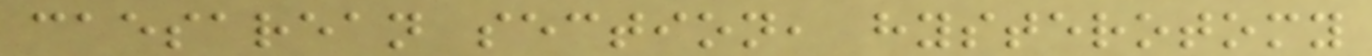caesarean section, hysterotomy
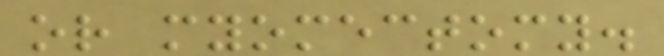or myomectomy.
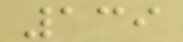139
